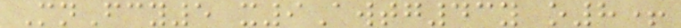MnFcy5 x9Awtg43y o8+
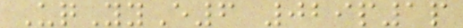UqYyE6 029p1p
